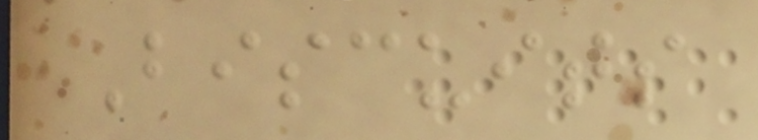Biscuits
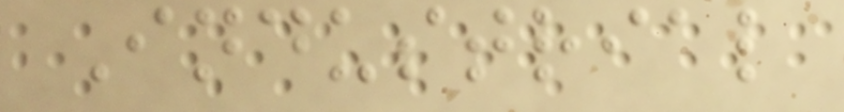Industrial
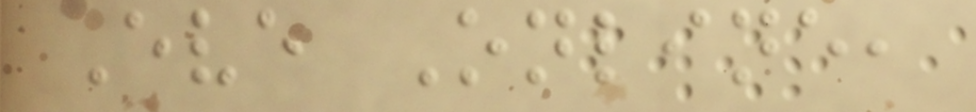Eve Online,
